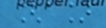[a]
